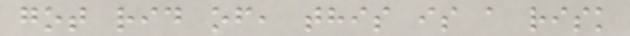got rid of, this is a risk
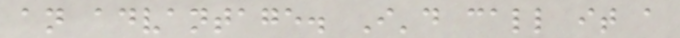an advantage. I'd call it a
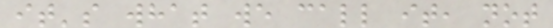it's what we call it, not
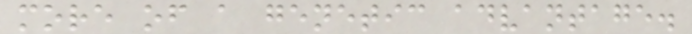more of a genetic advantage.
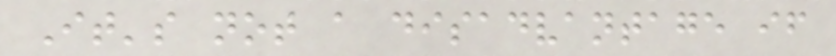It's not a disadvantage if
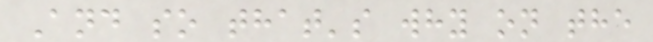And so that's why on the
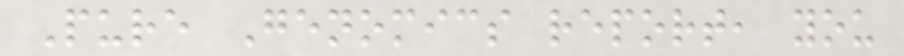Pure Genomics report, you
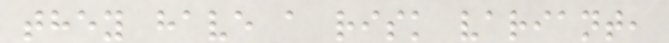they have a risk variant,
